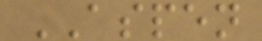ASPEN
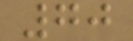70
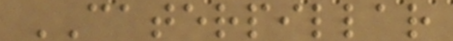CATERPILLAR
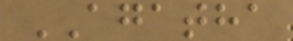AGATHA
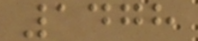1478
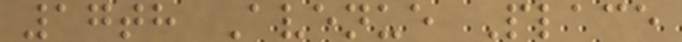17th Avenue Place
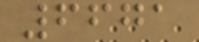6671
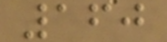160
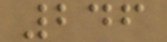246
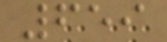659
